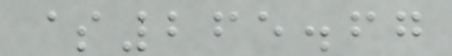$265.67
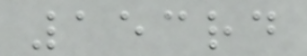153rd
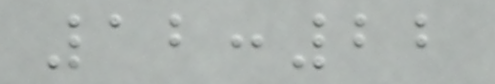12:22
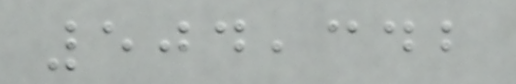504,342
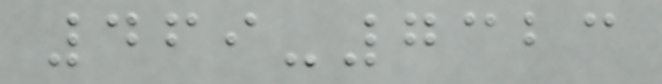469-7323
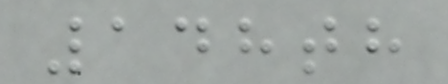148th
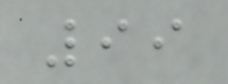99
